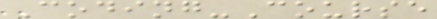Coding-Course
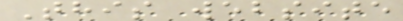This website
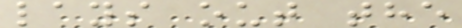lays out the
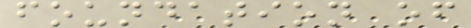foundation of
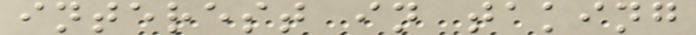interest in taking
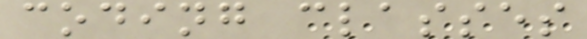coding classes
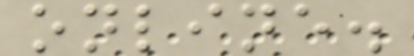online.
